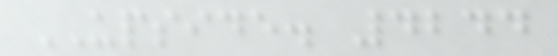UPSIDE. 4244
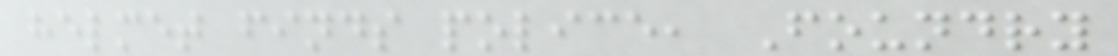helmet finds police, Foundry
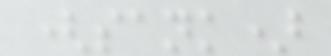(sank)
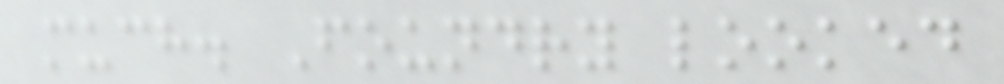much. Foundry looked
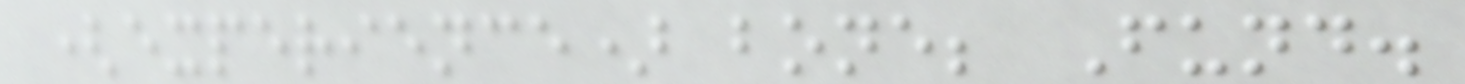(experience) bone; Fund.
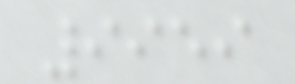9959
